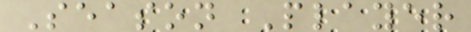Season Player
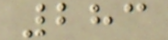283
